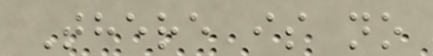There is no
